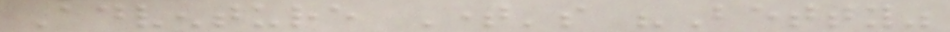Adventure Time's "Betty"
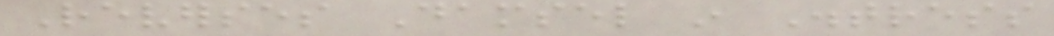Reverses Damsel in Distress
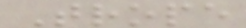Trope
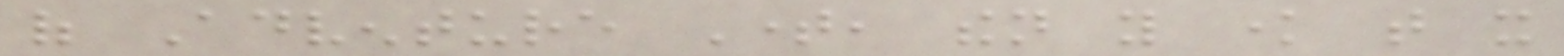of Adventure Time, then you know that it
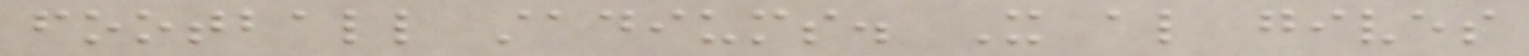football stadiums. It also gives
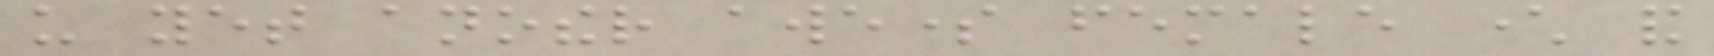us yet another awesome female character and
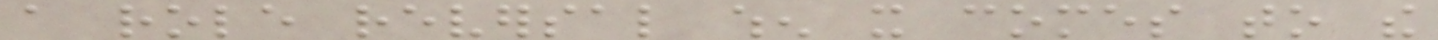a role reversal when it comes to the
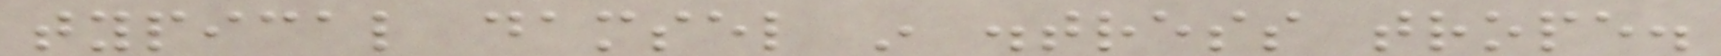typical damsel in distress trope.
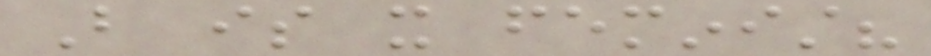But is it feminist?
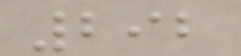292
